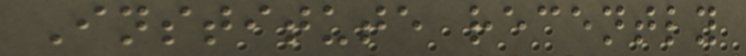Institute recently
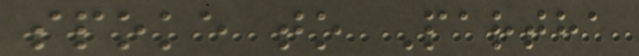spoke to Partha
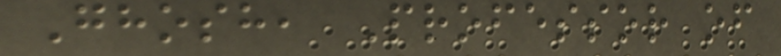Ghosh, Professor of
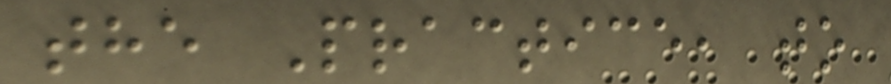the Practice, to
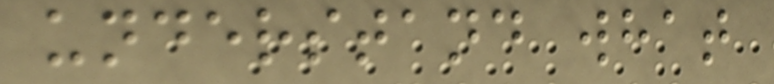understand what
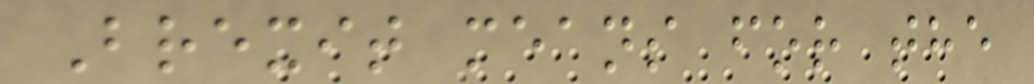Brexit means for the
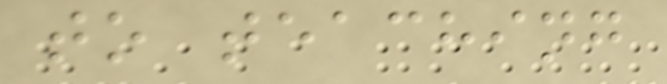to teaching
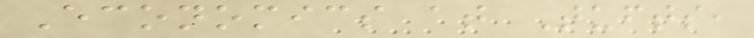Economics at Tufts,
